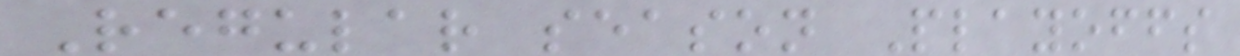Regular season Playoffs
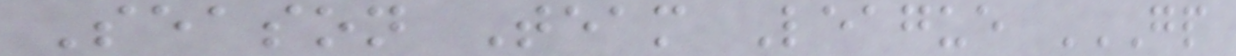Season Team League GP
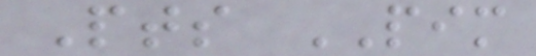Pts PIM
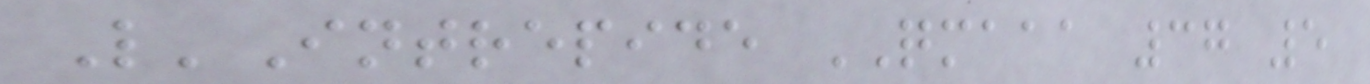L'Intrepide QMAAA 37 5
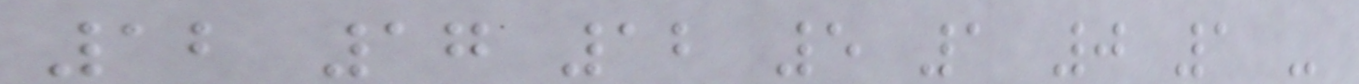12 17 12 5 1 0 1 -
